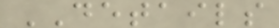DETAILS
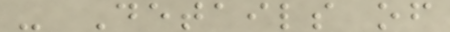- Details of
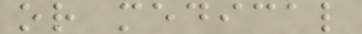or medical
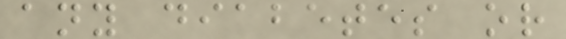any diabetes or
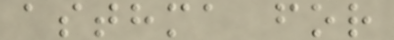asthma for
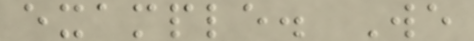example. We
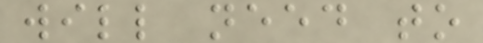will need to
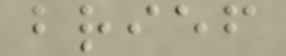brief
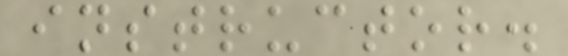instructor.
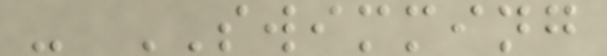- SWIMMING
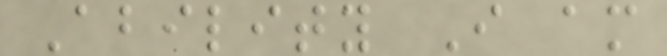Ability I am
